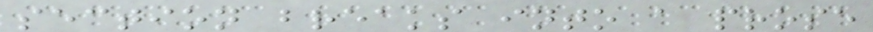section breaks into a prose
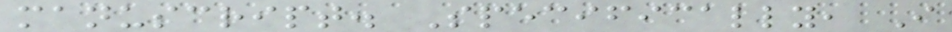manuscript. Specifically, I
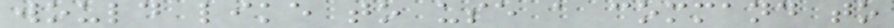would like to use a command to
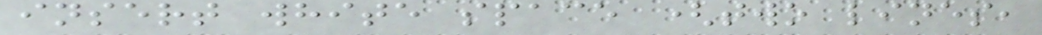insert white space (two lines,
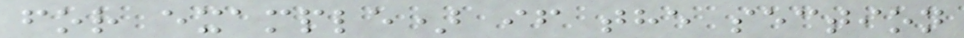for example) if the section
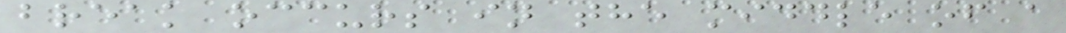break occurs in the middle of a
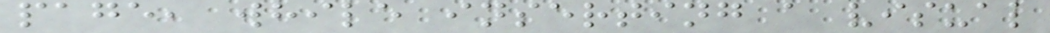page, while inserting a visual
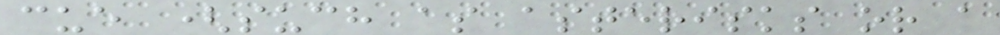cue (such as asterisks or a
